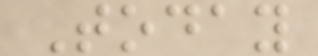Today
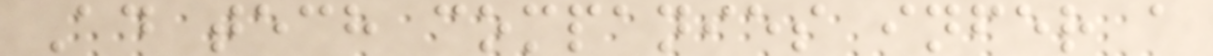Ad tech companies infer a
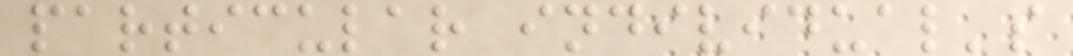particular individual's
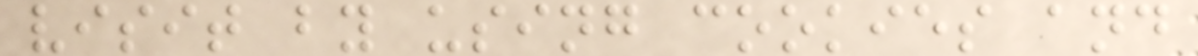visit by using cookies and
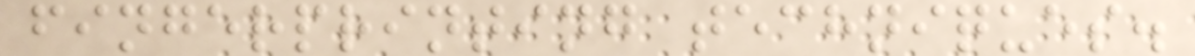fingerprinting techniques.
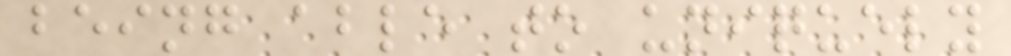being able to uniquely
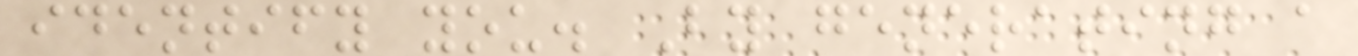identify you. By generating a
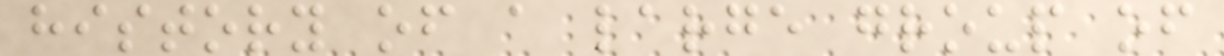history of a large group of
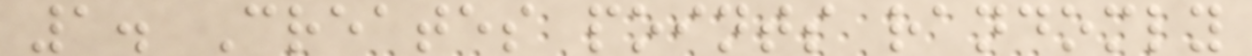1. Creates points randomly
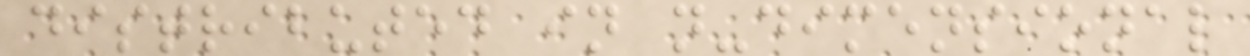distributed in n-dimensional
